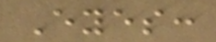Eyes:
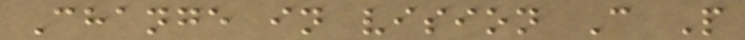Change in vision C P
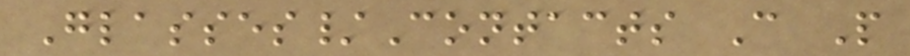Glasses/Contacts C P
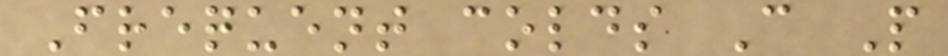Frequent colds C P
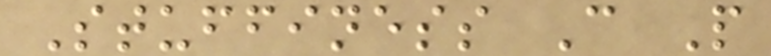Stuffiness C P
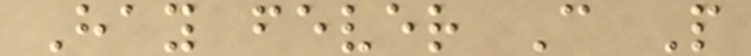Hay fever C P
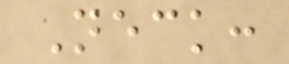Neck:
